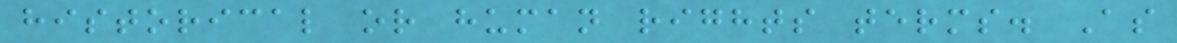historical or human rights terms. As
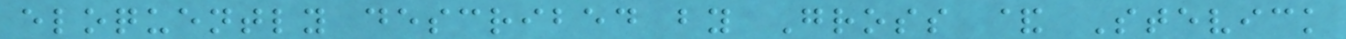eloquently described by Gross & Stevick
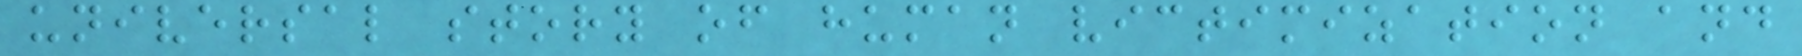universal story of human victimization and
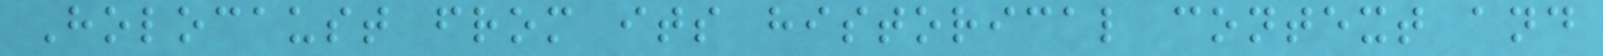Holocaust from its historical context and
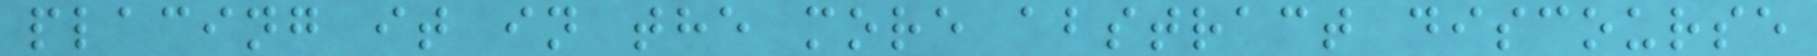placing it in the more abstract discourse
